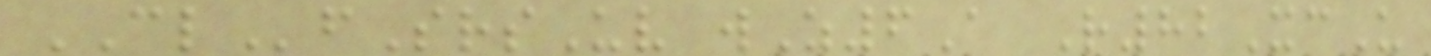CLfSrsUv wZ6A R82XcU
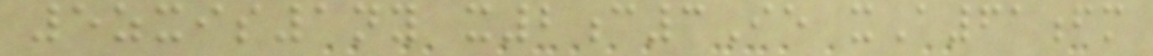5zxis1ny x2c3Ie xA61fm
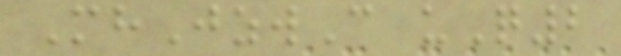MhJzwC uQ2
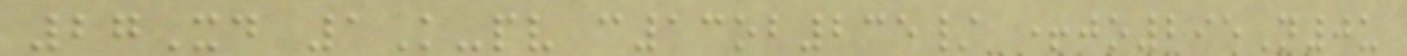27Xd 1K-pv c13ob235/ +jo295N0u
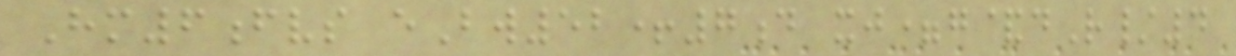Hm6fvs eBw52+7d xj=g&dR/4
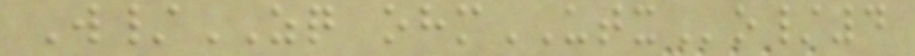W/ZQ ohmUTXo/4
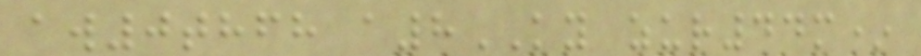aw0thfh a8KY zur44m*
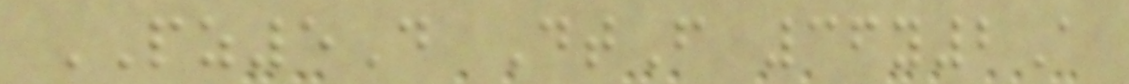PZ5D DtF 36y2A
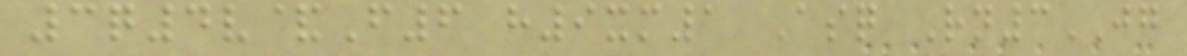3q4v&F6 h9xm1 Asq Rn3JG
